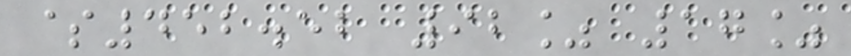$452.52 92% 17%
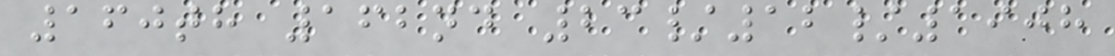160th 162nd 23/12/1908
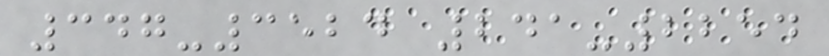347-3524 241-2254
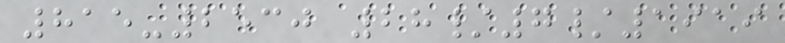815-2530 28/7/1919
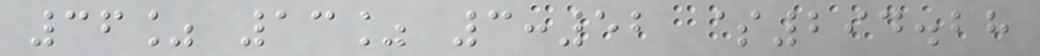36% 13% 3:52 $294.28
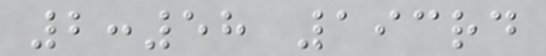2:58 193rd
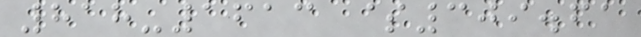818-1613 $309.61
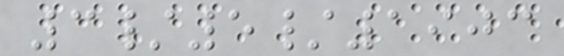3/5/1903
